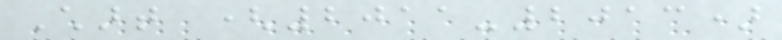Chart (2011-2013)
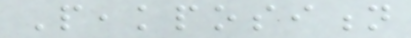Peakposition
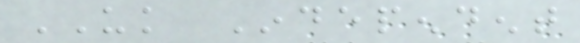UK Independent
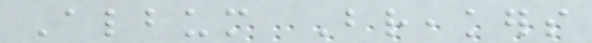Album Breakers
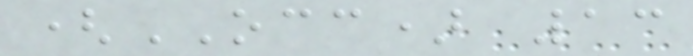(OCC) 13
